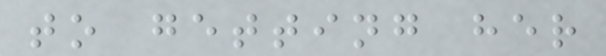to getting her
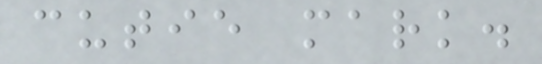cutie mark.
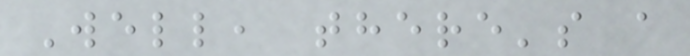Well, there's a
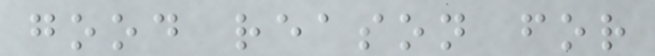good reason for
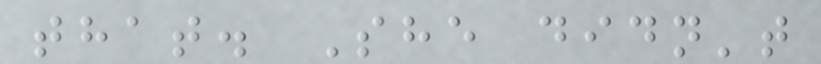that. She didn't
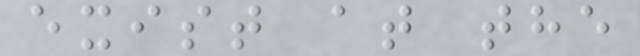exist at the
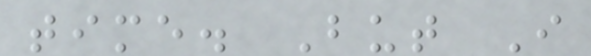time. But I
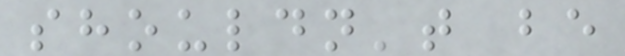shouldn't be
